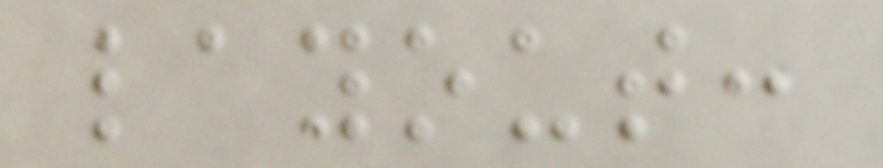layout:
